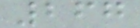267
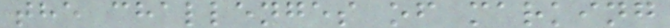the challenges of marking
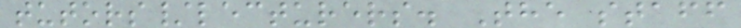tutors/lecturers. The staff
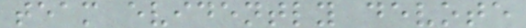team evidently devote
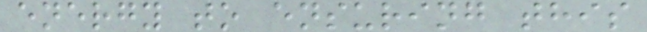energy to ensuring this
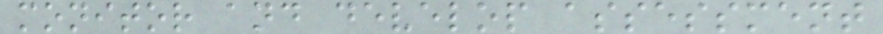monitor and develop assessment
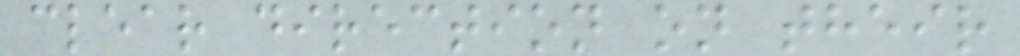clear direction on their
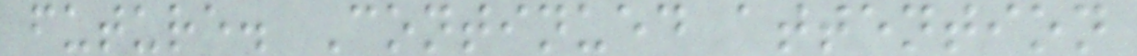future. Continued attention
